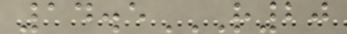14.5R20
